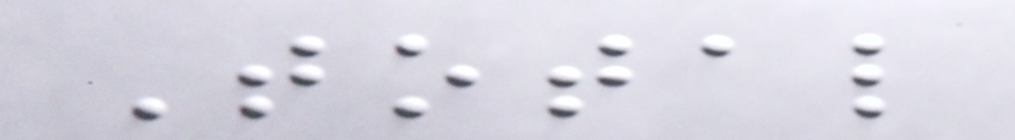Total
